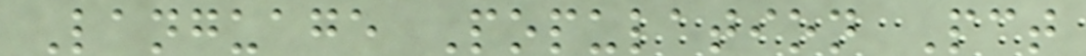Language Population Pct
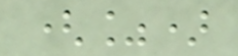(%)
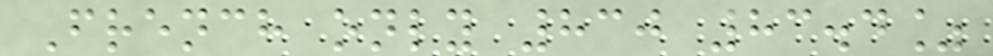French only 830 83.4%
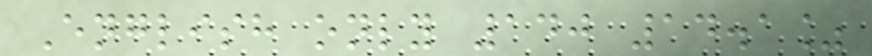English only 140 14.1%
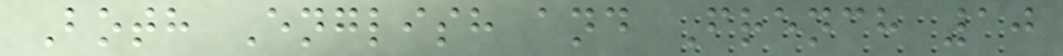Both English and French 10
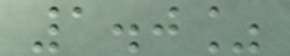1.0%
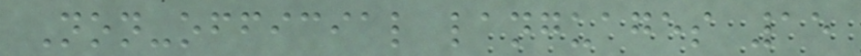Non-official languages 15
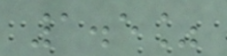1.5%
